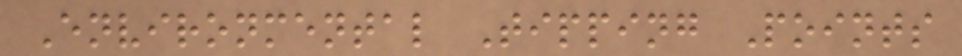Environmental Tipping Points
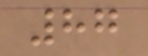87
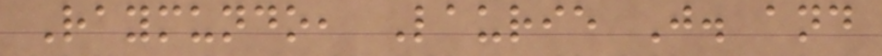Raymundo, Laurie J. and
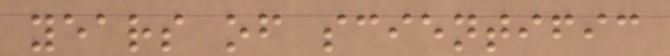years of scientific
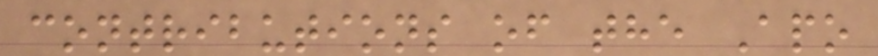contributions of the Apo
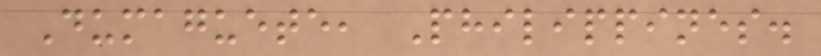Dumaguete, Philippines.
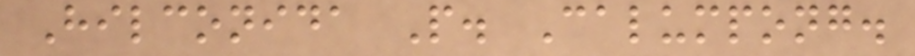Hilconida P. Calumpong.
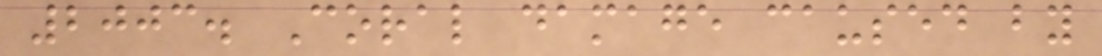2003. Coral damage caused by
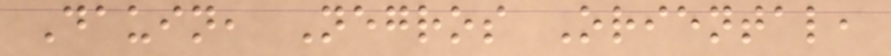Dauin, Negros Oriental,
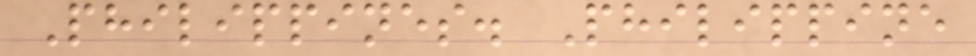Philippines. Philippine
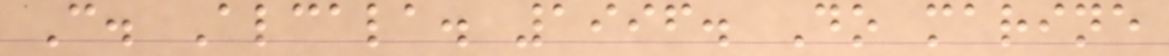C. Alcala. 1996. Do marine
